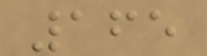165
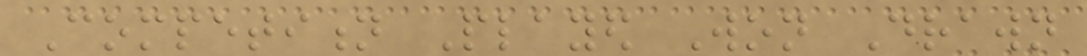Competition Played Won Drawn
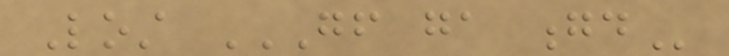Lost GF GA GD
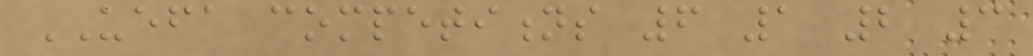UEFA competitions 6 1 2 3
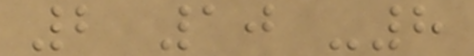2 10 -8
